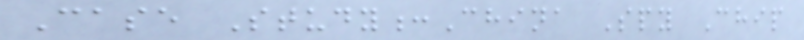Case Study:China Spy Chip
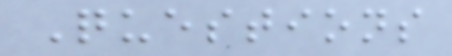Questions
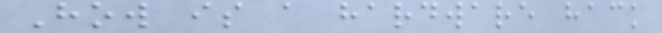How is a hardware hack
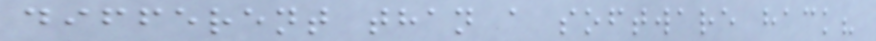different than a software hack?
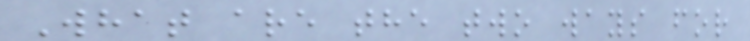What are the two ways for
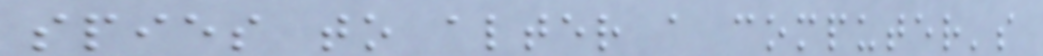spies to alter a computer's
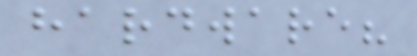hardware?
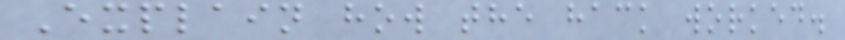Explain how the hack worked.
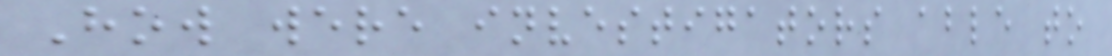How were investigators able to
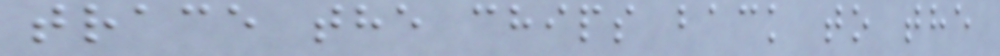trace the chips back to the
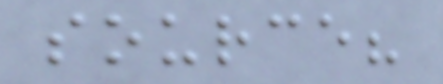source?
